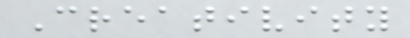Creativity
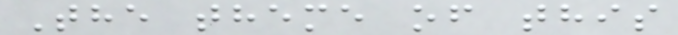The theme of this
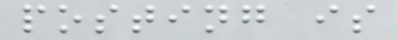posting is
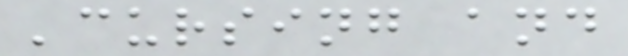'cursing and
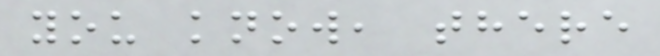you know, there
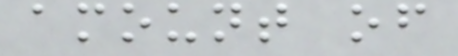amount of
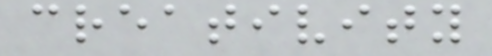creativity
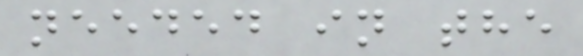needed in the
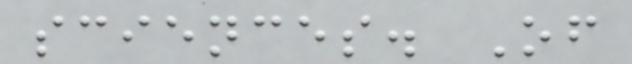sciences. Of
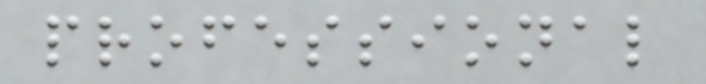professional
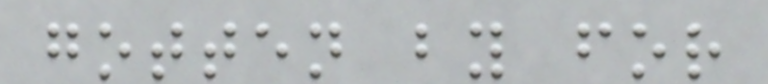gotten by for
